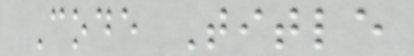Code Title
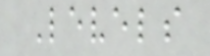Levels
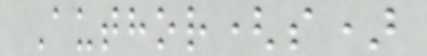Author(s)
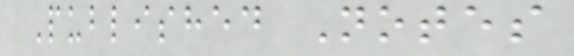Published Notes
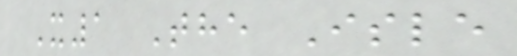X1 The Isle
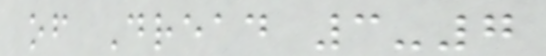of Dread 3-7
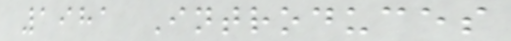1981 Introduces
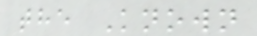the Known
